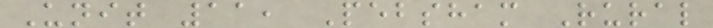Unit 11, Pebsham Rural
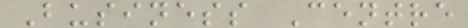Business Centre
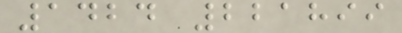1424 221899
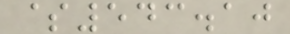$543.10
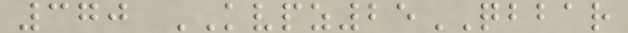370 KVPZ25QBBAR
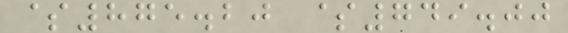$875.20 $749.00
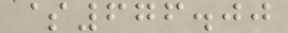$676.00
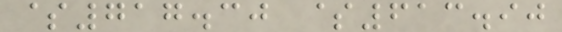$717.30 $613.90
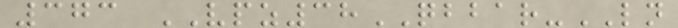373 VPZ38QBBAR-LN
